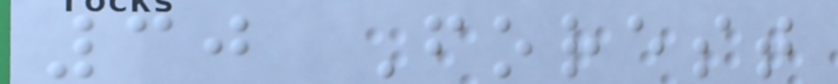30 Forest
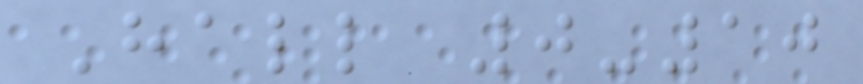Hall 0-10
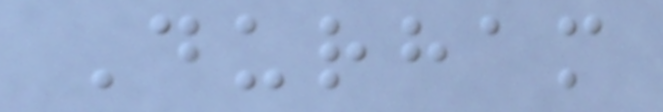Durham
